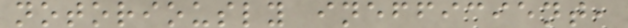notoriously inefficient,
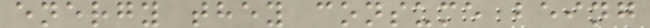energy they consume being
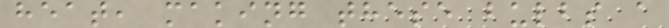heat, making these bulbs a
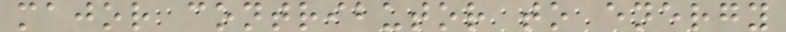major contributor to energy
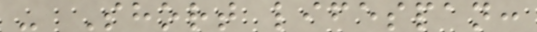- Short lifespan:
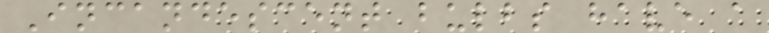Incandescent bulbs have a
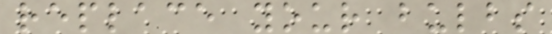replace your bulbs
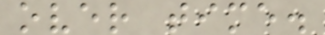over time.
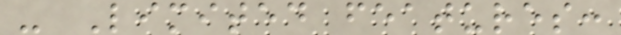- Limited features:
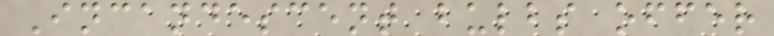Incandescent bulbs offer
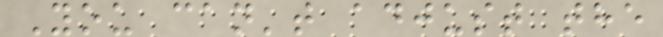You can't adjust the
